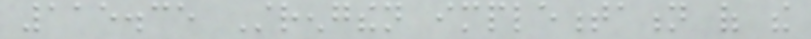115.35 Strengthen implementation of the
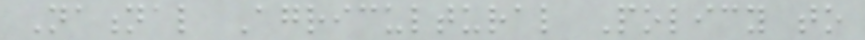National Agricultural Policy to
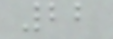22
